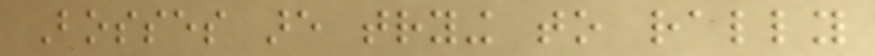Bosses are trying to rally
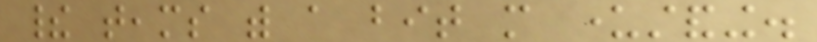their teams with a bit more understanding.
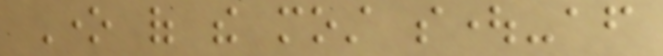One of the most sought-after
